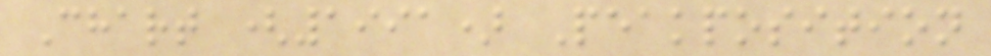Chart (1991) Peakposition
